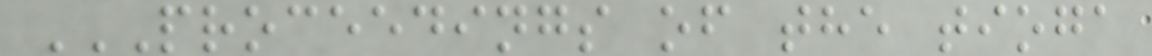PROCEEDINGS OF THE TIOGA
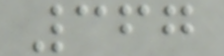367
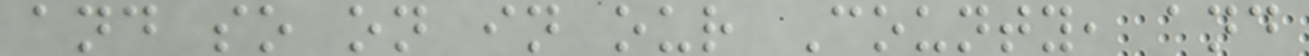and so on in our County, and
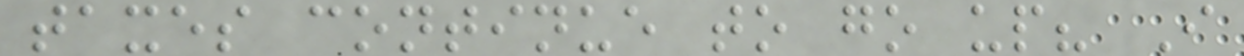taxes continue to go up? I
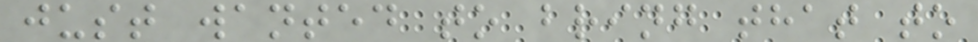just wanted to bring that to
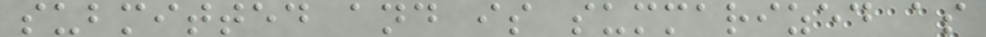submitted and is summarized as
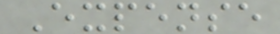Expense
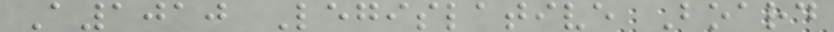A1010 Legislative Board
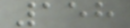158
